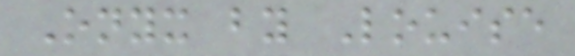Onyx by Louise
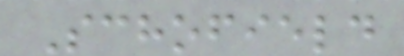Schofield
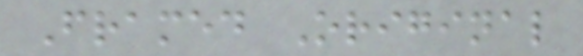Framed Original
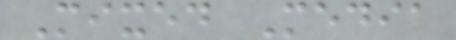Mixed Media
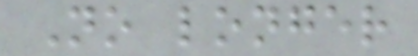No longer
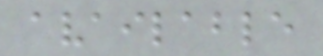available
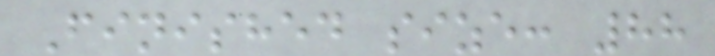Finished size: 88
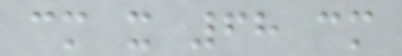cm x 68 cm
